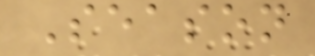Season
